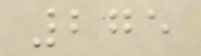275
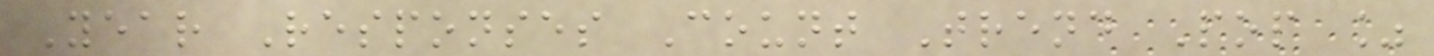Year Responses Count Trend Pop %
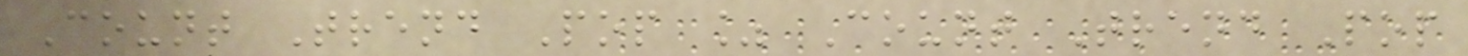Count Trend Pop % Count Trend Pop
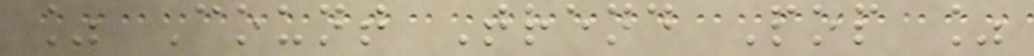% Count Trend Pop %
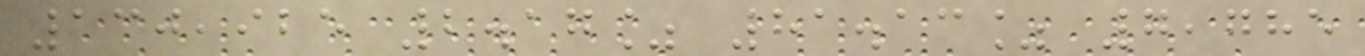130,925 2.17% 81.13% 7,785
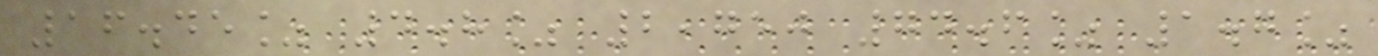16.45% 4.8% 2,750 74.6% 1.7%
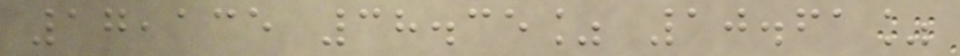17,135 38.35% 10.61%
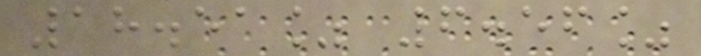18.51% 6.56%
